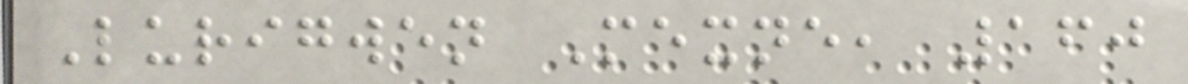Lurigwen Mexne, 160
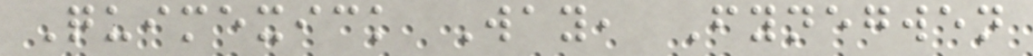Quimexick Way, Fynegwen
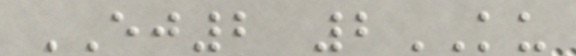EJ2 2KU
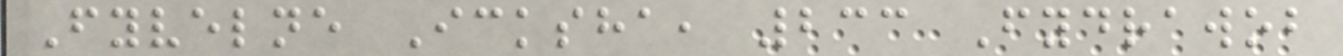Fyvelne Icksha, 233 Fydrawob
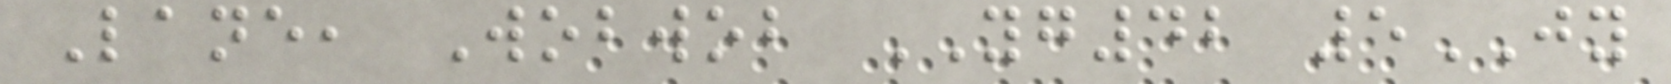Lane, Wobwob YG42 5JY
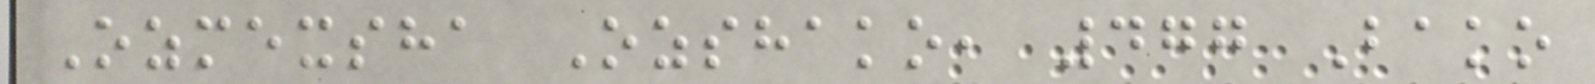Ozmexsha Ozshako, 477 Bako
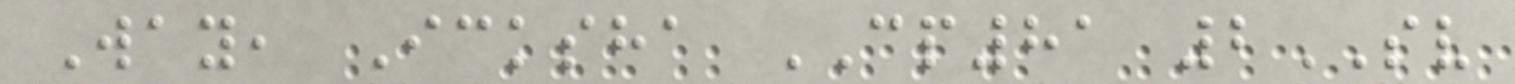Way, Icksha CP81 2SV
